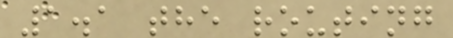1.1 the routing
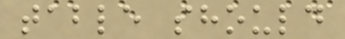table should
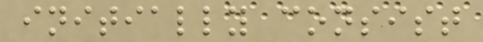initially consist
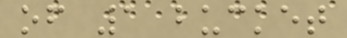of 1 bucket
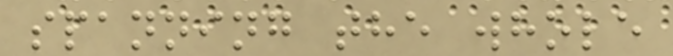spanning the whole
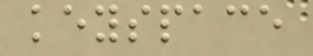keyspace
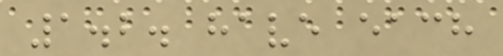1.2. have each
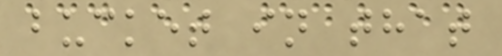bucket in that
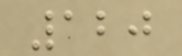120
